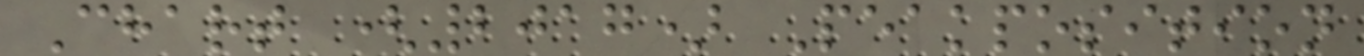Chart (2017) Peakposition
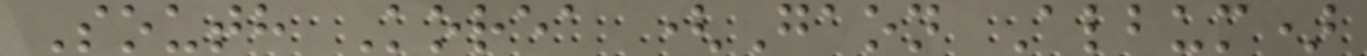South Korea (Gaon Album)
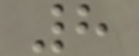8
